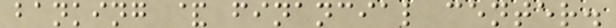banking & financial center.
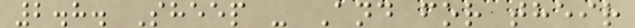2.8. Sheep - And for their
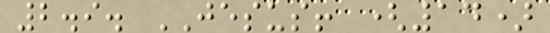2.9. JESUS! (14)
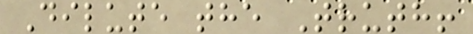Dilute the Truth!
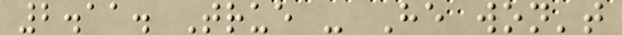2.11. True - He won't
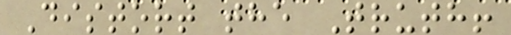Distort the Truth!
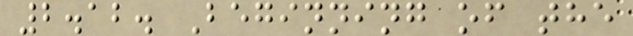2.12. Beginning of the
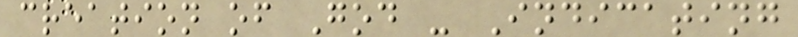creation of God - Indicating
